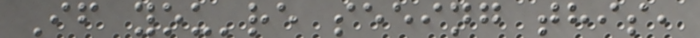If you're seeing this,
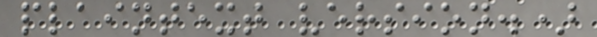plaintext version.)
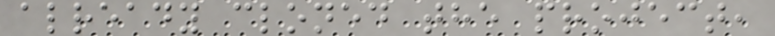already cloned the project,
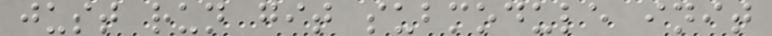just run git submodule init
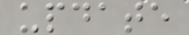update
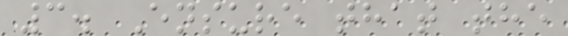3. Ensure that the
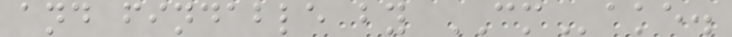and findable by CMake.
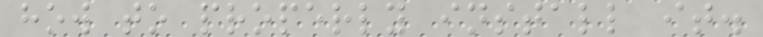how to properly install it.
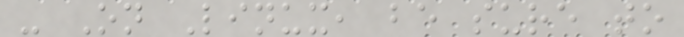- On Linux, be sure to
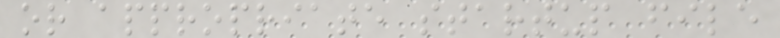or appropriate startup file
